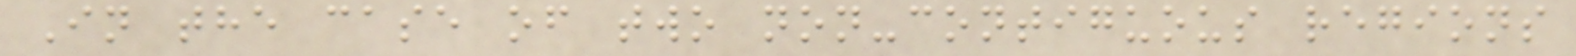In the case of two non-contiguous regions
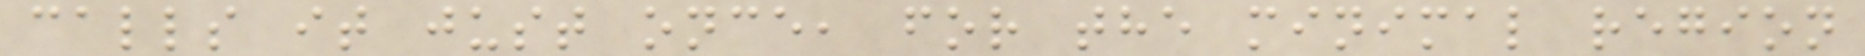calls it just once, for the minimal region
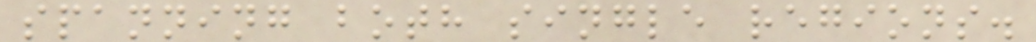spanning both single regions.
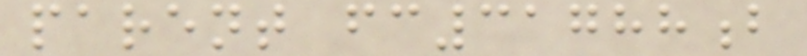parent fc31788b
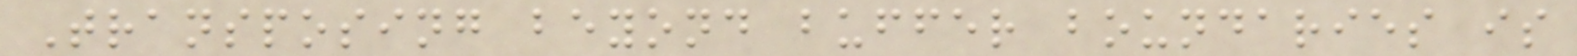Transposing beyond buffer boundaries is
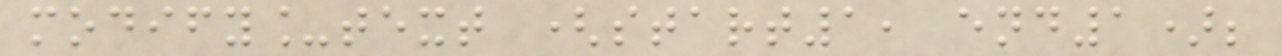modify_text (start1, end1);
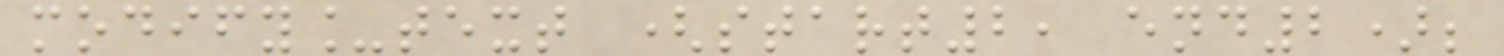modify_text (start2, end2);
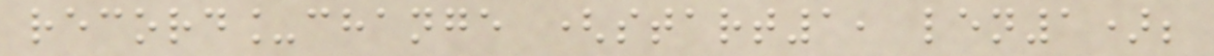record_change (start1, len1);
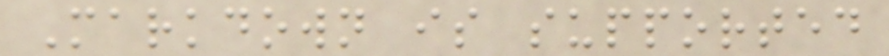Markdown is supported
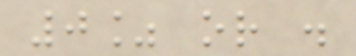0% or .
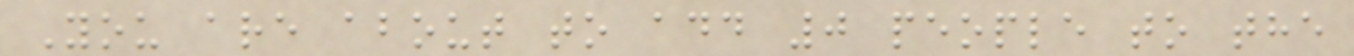You are about to add 0 people to the
